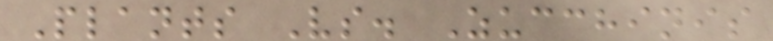Plants Vs. Zucchinis
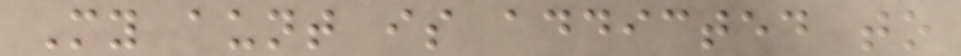My aunt is addicted to
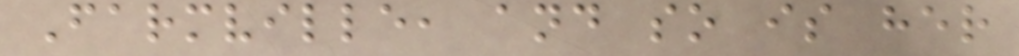Farmville, and so is her
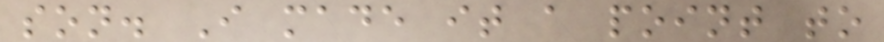son. I made it a point to
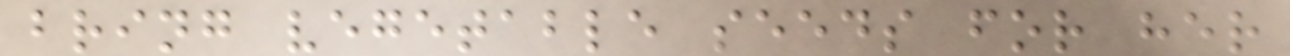bring vegetable seeds for her
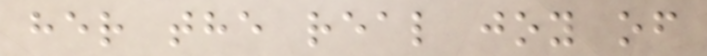her the real joy of
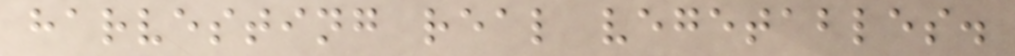harvesting real vegetables.
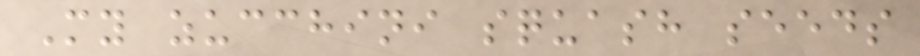My zucchini squash seeds
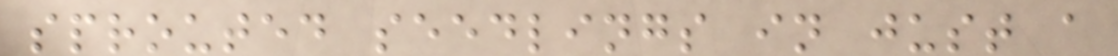sprouted seedlings in just a
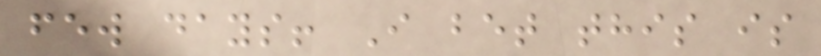few days! I bet this is
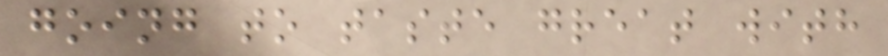going to taste great with
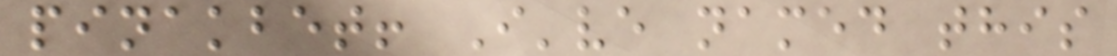pinakbet! I've named this
